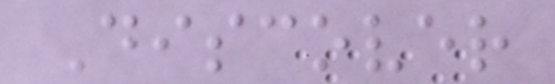Discover
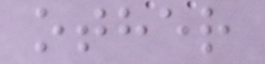other
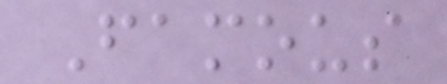Famous
